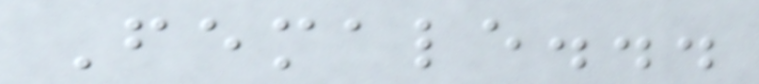Female...
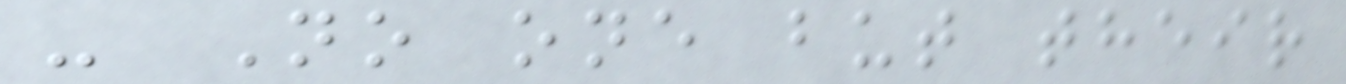- No one but their
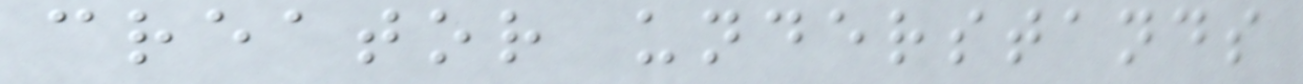creator understands
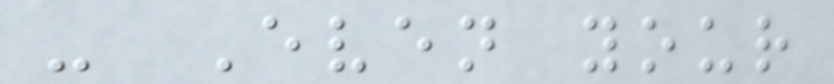- Even your
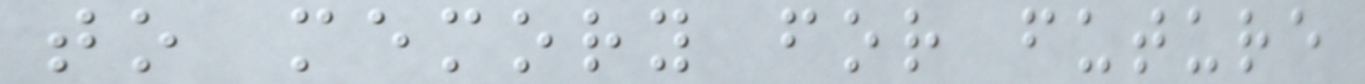to memory for future
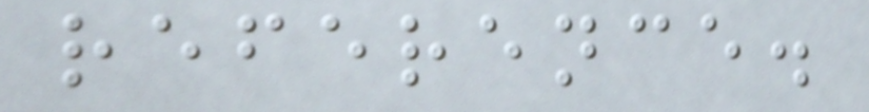reference.
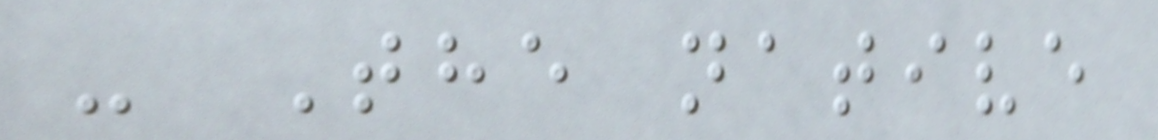- The native
